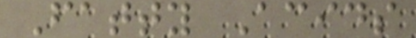Fatty Acids
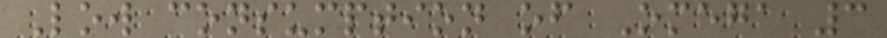Low consumption of Omega 3
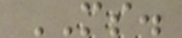MS.
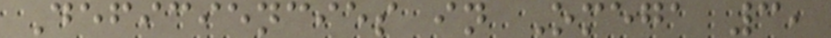Deficiencies in Omega 3,
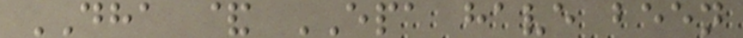DHA & EPA have been
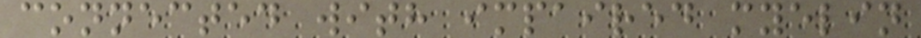connected with impaired myelin
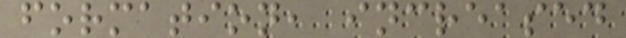formation, increased
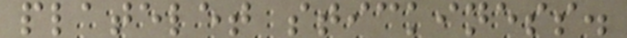platelet stickiness.
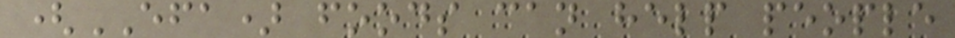(EFA) foods can help people
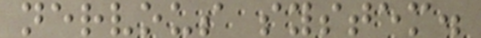nervous system.
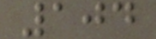104
